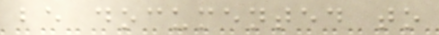be documented to
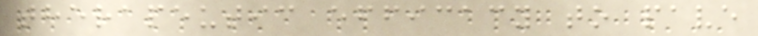therapeutic efficacy to pave
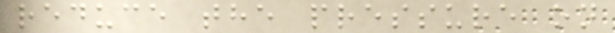reduce the pressure on
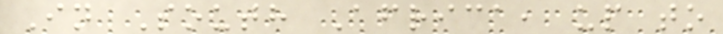In South Africa, up to
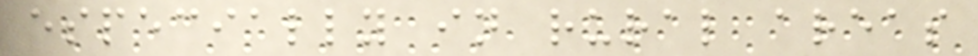especially in rural areas
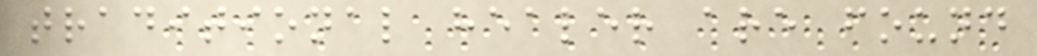traditional healer are found
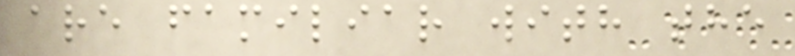are familiar with the
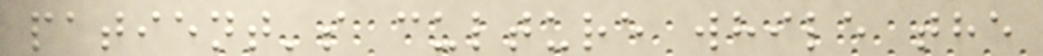patient's culture while the
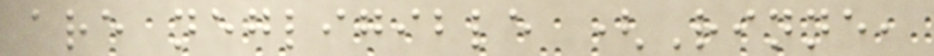are negligible (Rinne,
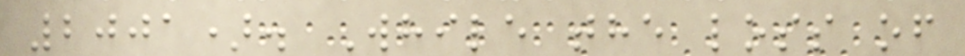2001). While the loss of
